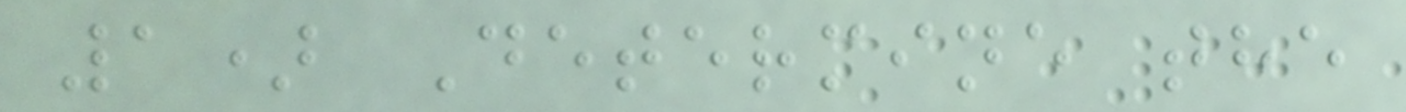1) Determine the
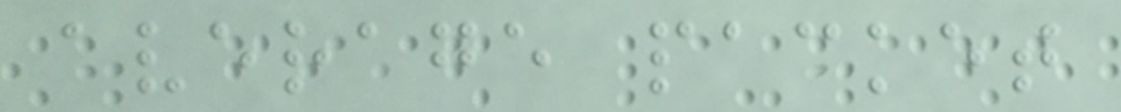average packet
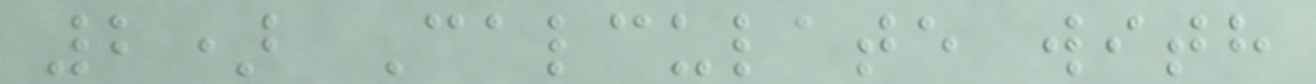2) Calculate with
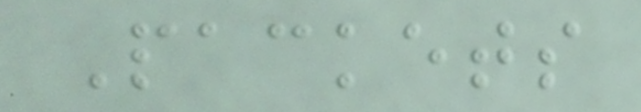Packets
